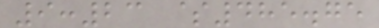9:23 $485.75
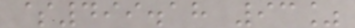$499.18 93%
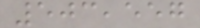503,557
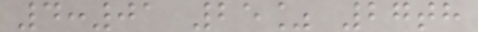4:01 25% 27th
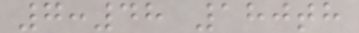7:48 180th
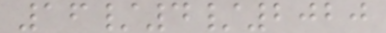16/4/2020
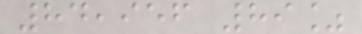84,956 89%
